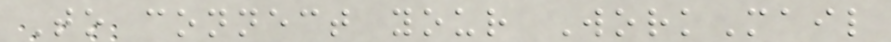To connect your WorkMail
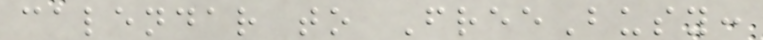calendar to FreeBusy:
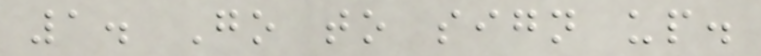1. Go to sign up.
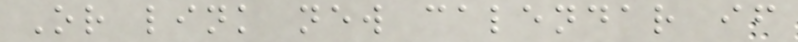Or link new calendar if
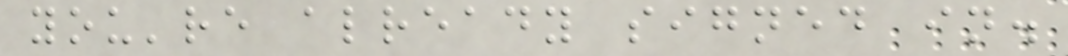you're already signed in.
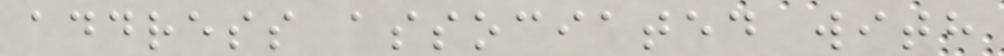address associated with
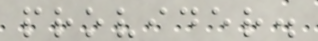provider.
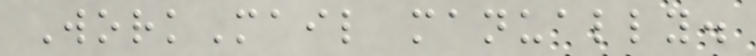WorkMail manually.
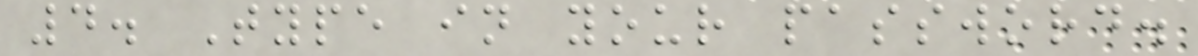4. Type in your password.
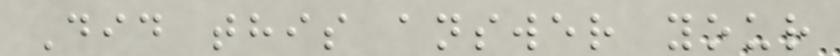Did this answer your
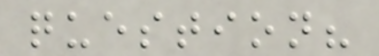question?
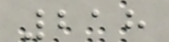218
